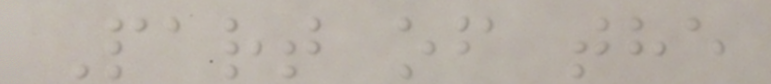Part of the
